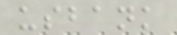usbank
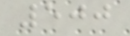500
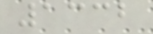1332
